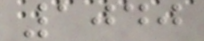1040
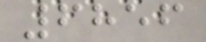6856
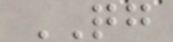QG
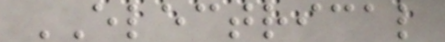ELECTRICAL
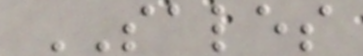SALES
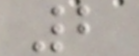2
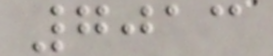7013
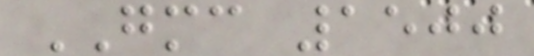GMC 1500
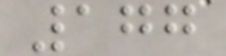177
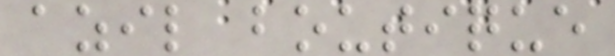azil boutique
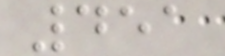451
